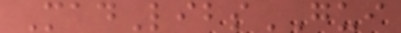MadLibsGUI
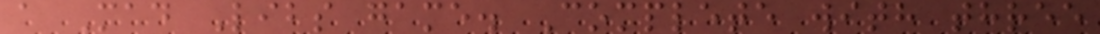a Mad Libs game. Complete with three
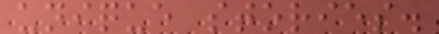unique stories.
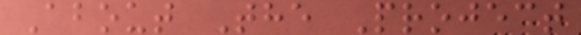About The Project
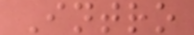Intro
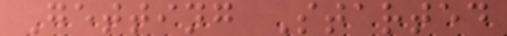Getting Started
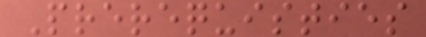Prerequisties
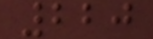220
